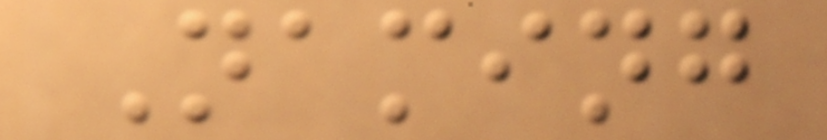Naming
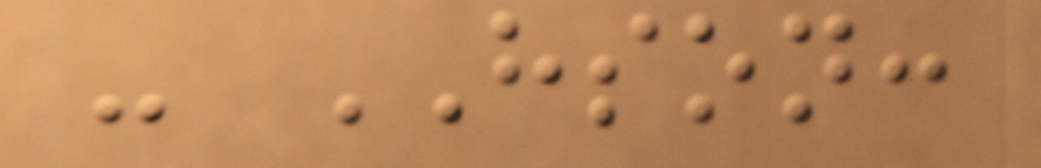- HSON:
